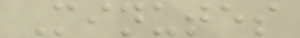Minutes
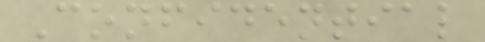Confidential
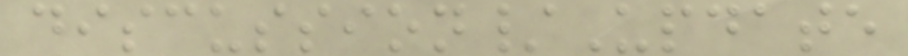discussion/Update
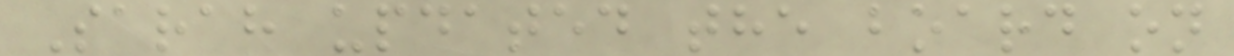Sarah updated the board on
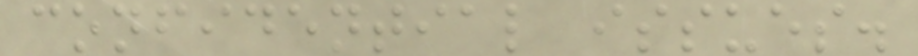confidential issues.
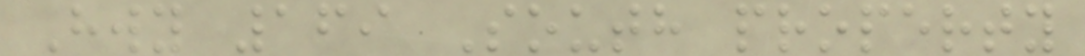Hwy 169 South property
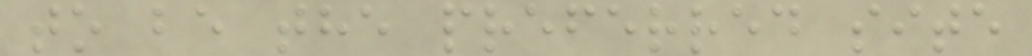to be the preferred site
